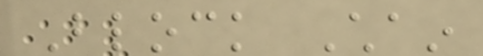Block Chain
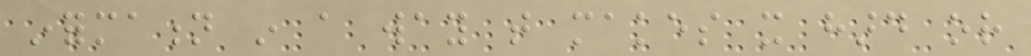information in a way that makes it hard or
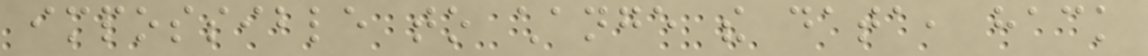impossible to change the data, hack
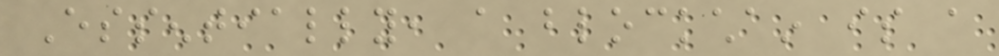Essentially, a blockchain is a
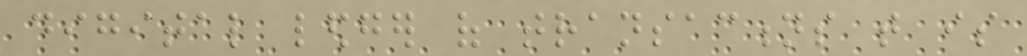digital ledger of transactions that is
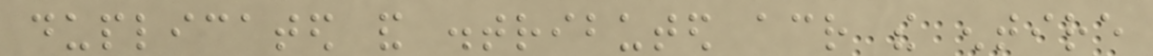duplicated and distributed across the entire
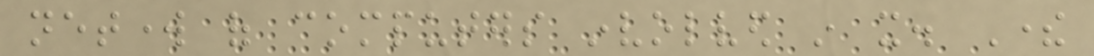network of computers involved in it. There
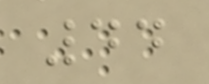44
